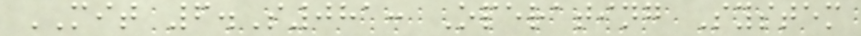MIT 6.S081: Operating System
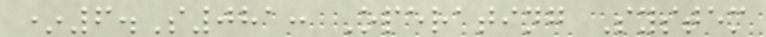*6.S081: Operating System
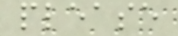please
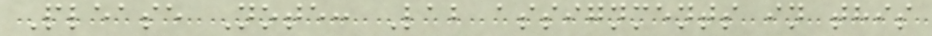Please Note: Lab assignments in this
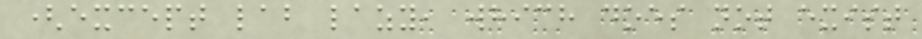(except lab lazy, which does not exist
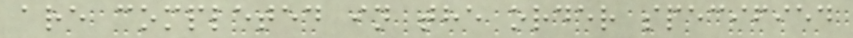are completed in the order specified
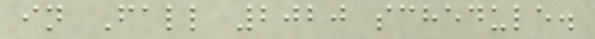in Fall 2020 schedule.
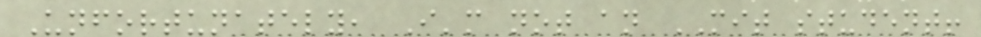Unfortunately, I'm not an MIT student!
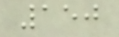150
